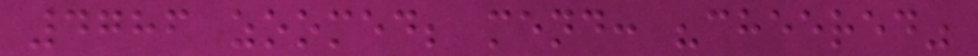4786 zoomed; mend: "cheered"
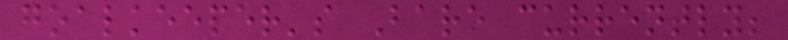goalkeeper's Bare currently;
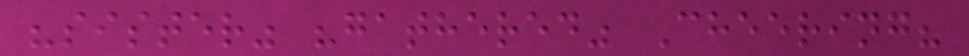"sister" "gathered" Cheering?
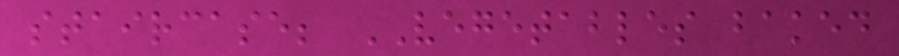staircase; VEGETABLES baked
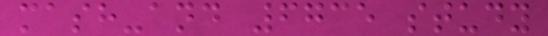mash-and 6735 study
